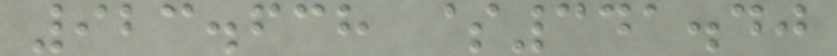923.638 $341.40
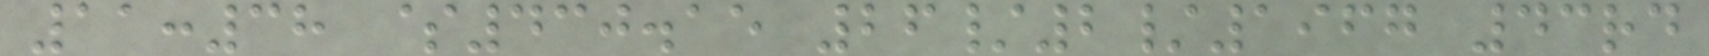11:38 $430.15 26/2/1967 43rd
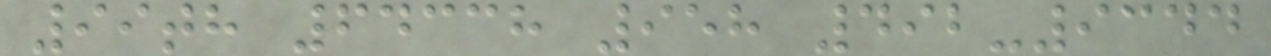99th 64338 958 492-9344
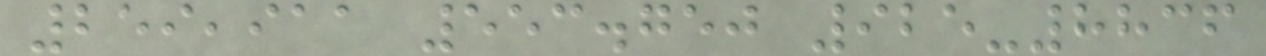259,911 553.750 925-8836
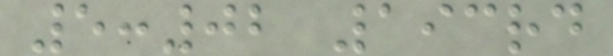5:02 193rd
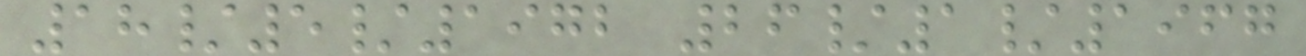18/5/1972 26/1/1967
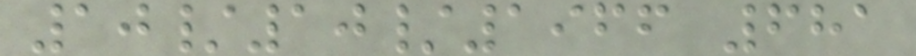10/10/1966 681
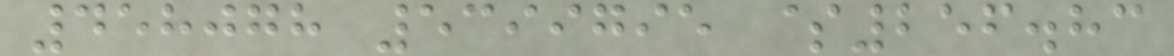458078 5399795 $256.83
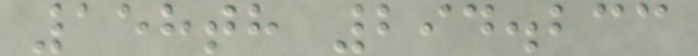158th 294.233
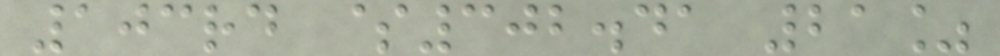103rd $302.41 21%
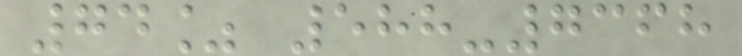74% 588-7368
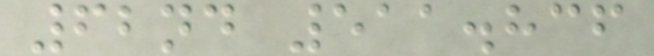62nd 511.836
